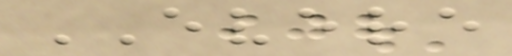EVERE
